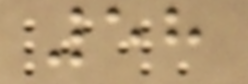58
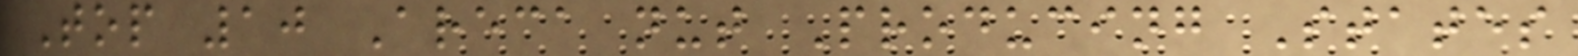Top 10 Areca nut Producing States
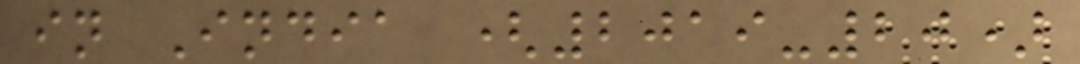in India (2019-20)
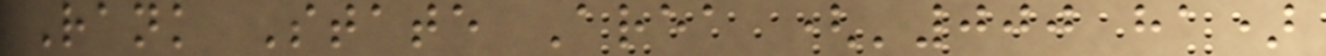Rank State Area ('000 ha)
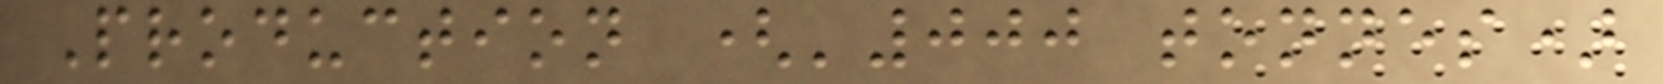Production ('000 tonnes)
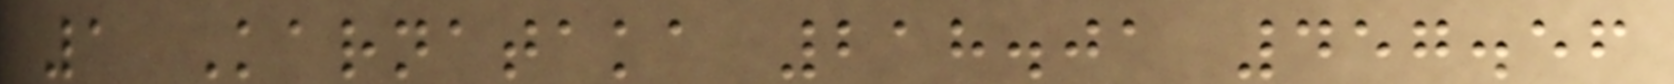1 Karnataka 218.01 457.56
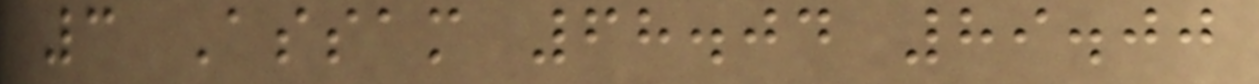3 Assam 68.04 89.00
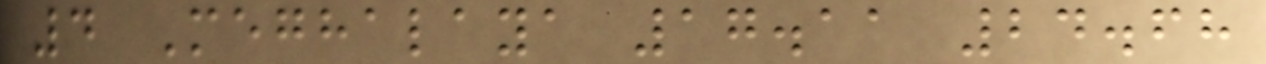4 Meghalaya 17.11 24.68
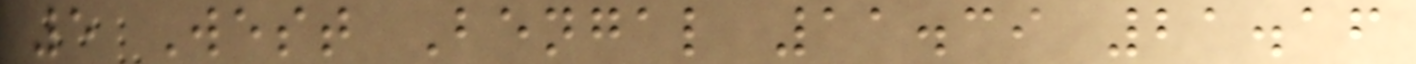5 West Bengal 11.39 21.16
